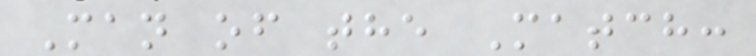Man of the Match:
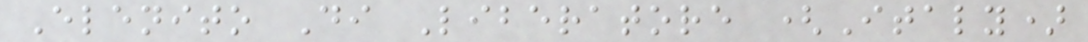Elenito Di Liberatore (Italy)
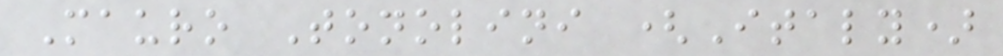Mauro Tonolini (Italy)
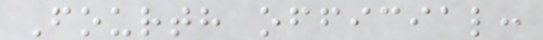Fourth official:
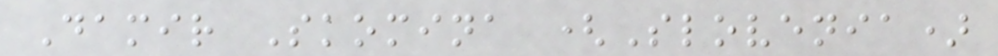Damir Skomina (Slovenia)
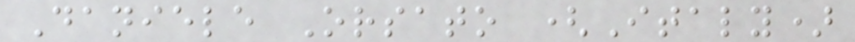Daniele Orsato (Italy)
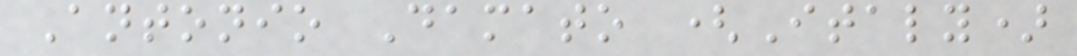Antonio Damato (Italy)
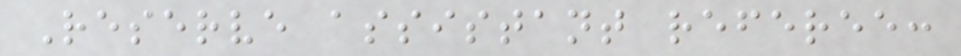Reserve assistant referee:
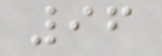96
